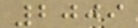2009
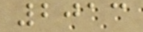2013
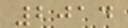2014
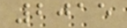2015
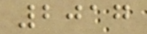2017
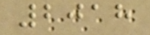2018
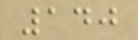140
